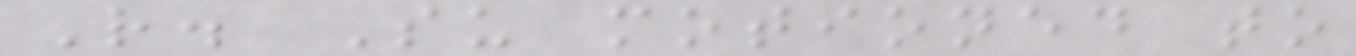R. Su motioned to
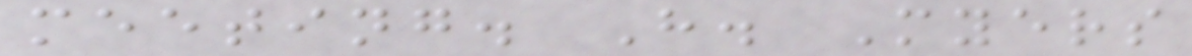meeting. H. Myers
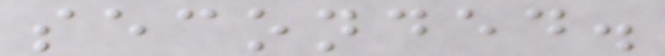seconded.
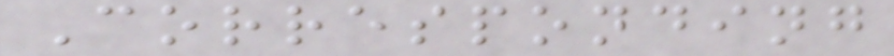Corresponding
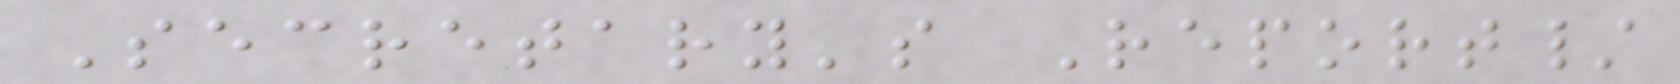Secretary's Report/
